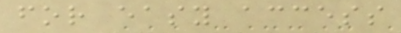for easy access
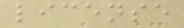license
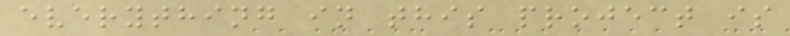everything in this project is
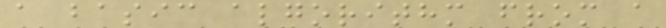a basic algorithm from a
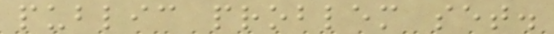public problem set.
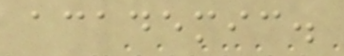academic.
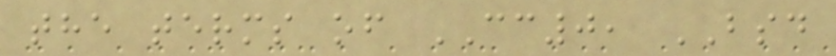the terms of CC0, BSD
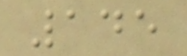145
